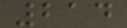214
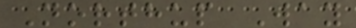Northup Way
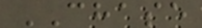CHASE
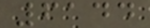6144
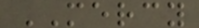MERCY
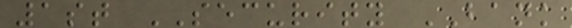1st SECURITY BANK
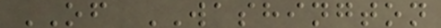OF WASHINGTON
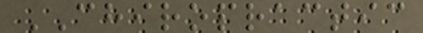CHIROPRACTIC
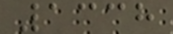1338
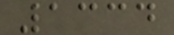1334
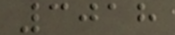3018
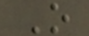O
